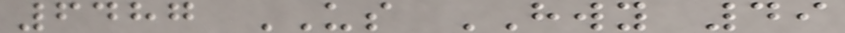6487 US HWY 49
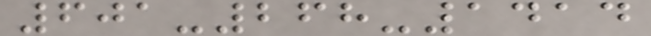601-268-1414
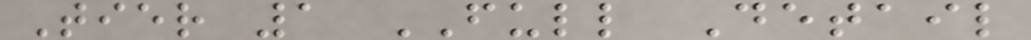Tier 1 FULL Detail
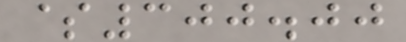$300.00
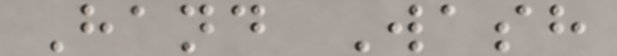Hand Wash
